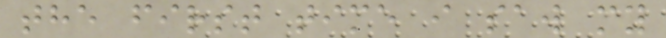the first time i saw my
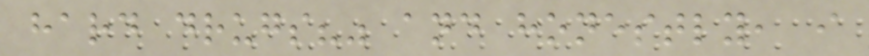hard drugs?" and honestly, i
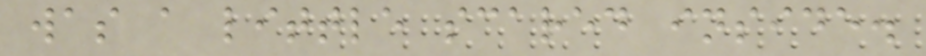was a little scared inside.
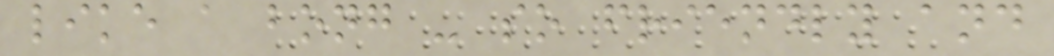like a bong - so friendly and
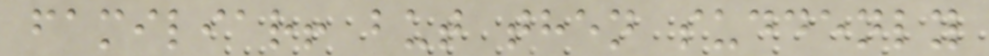familiar! but then suddenly
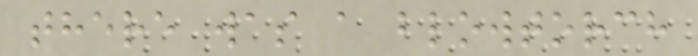there was a blowtorch
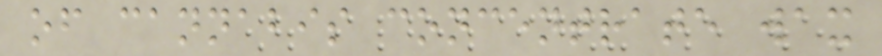of cannabis concentrate wax
